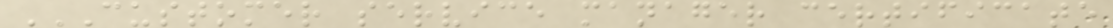CUSTOMER SERVICE MANAGER CERTIFICATE
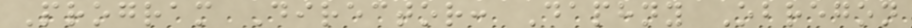Program Director: Daphny Obregon
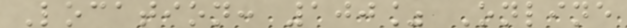Location: 100% Online
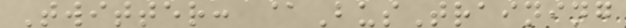Twitter: @BusTraining
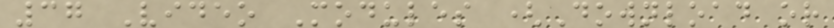37 Video Modules (Download or
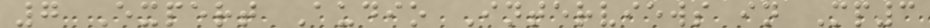7 Expert Audio Interviews in Mp3
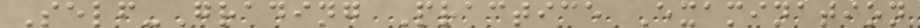Self-Grading Practice Examination
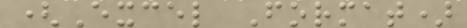(Excel Format)
